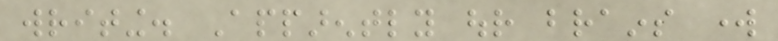writing. Apparently our brains work
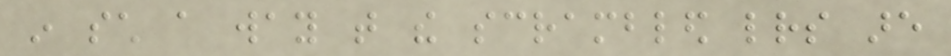in such a way that the scrambled letters are
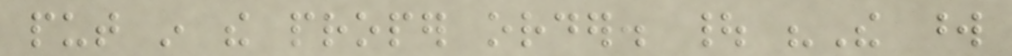put in the proper order. | "The word
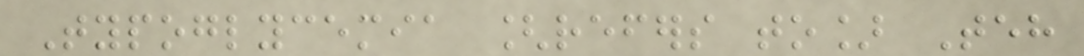Typoglycemia [refers to] Teh
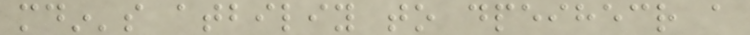mdin's atbiliy to dpeihecr a
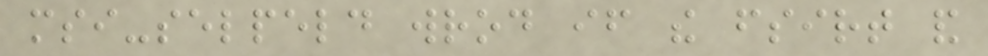msi-selpeld wrod if the fsirt and
